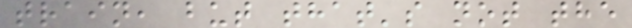train, but that's not the
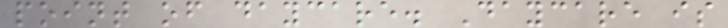point of daycare. Daycare is
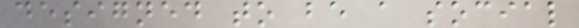designed to be a social
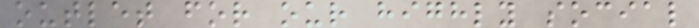outlet for our highly social
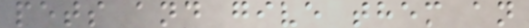pets and give them an
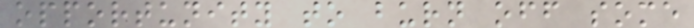opportunity to burn off some
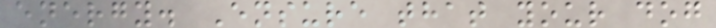energy. Ensure that your dog
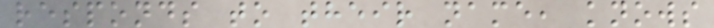responds to their name, knows
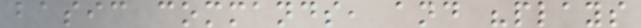basic commands, and "plays
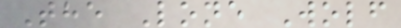The Lone Wolf
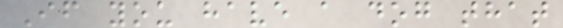If you have a dog that
